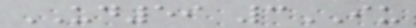UD59 3IU
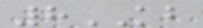8KB
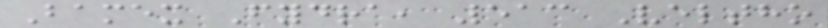Bamex Fydra, 513 Veltho
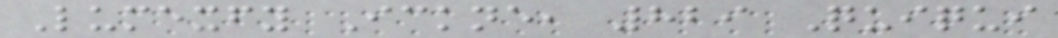Lumexfy Ickne, 829 Quiqui
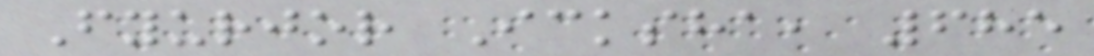Fyurjor Icksha, 685
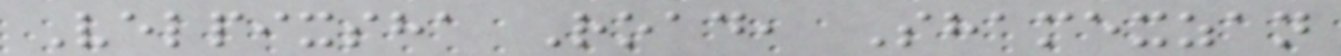Velpixsha Road, Shamexzan
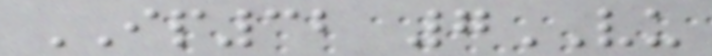IP32 7VU
